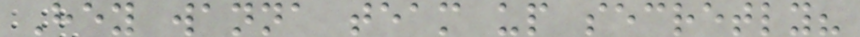Hey wanna team up secretly?
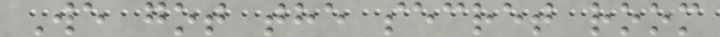We got the secret room
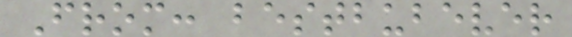From: bestbubever
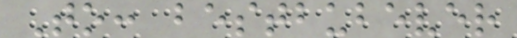To: bestbubever
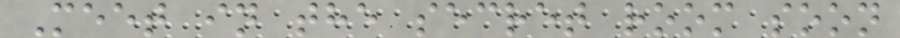Meet in the secret room soon
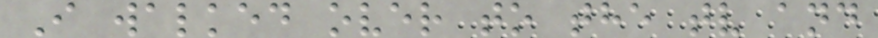I walked over to the tv and
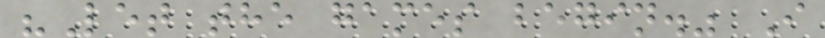"Let the games begin." I
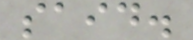said.
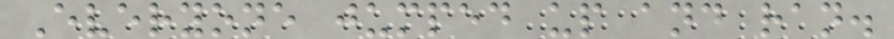Everyone jumped up and ran.
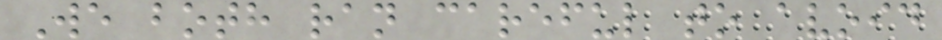We both ran careful to avoid
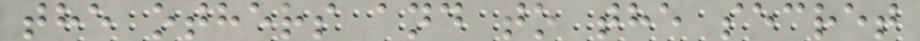the others and to the secret
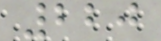220
